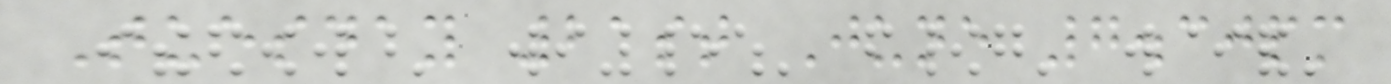Tuesday 21st June 7.30pm
